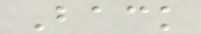Back
